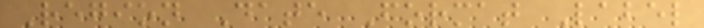Region Date Format Label
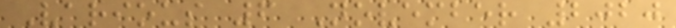Various 6 November 2020
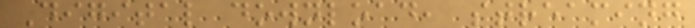Digital download, streaming
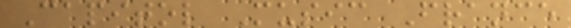Capitol Music France
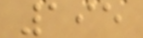195
